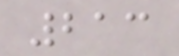213
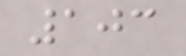103
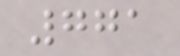771
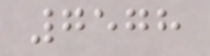7578
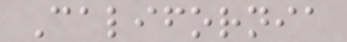California
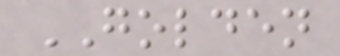GOLDEN
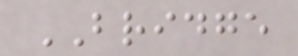BRIDGE
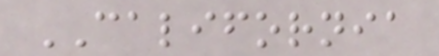CALIFORNIA
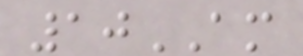10AM
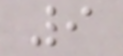9
